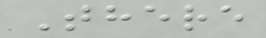There
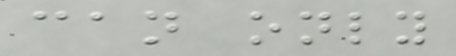can only
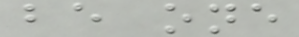be one
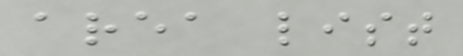area list
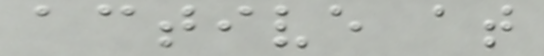active at
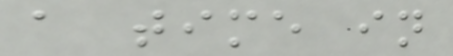a time in
